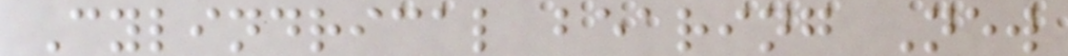Cylindrical bearing New
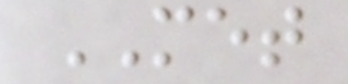MET
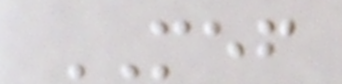MEF
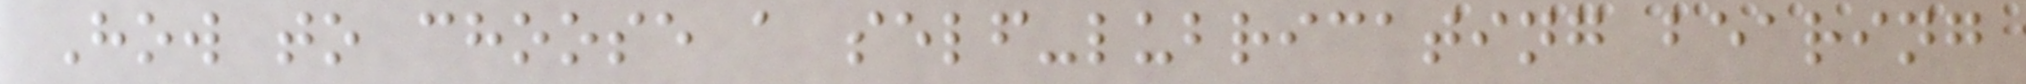How to choose a self-lubricating bearing
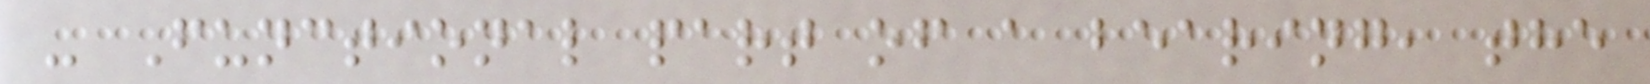- Functional part of a bearing, the
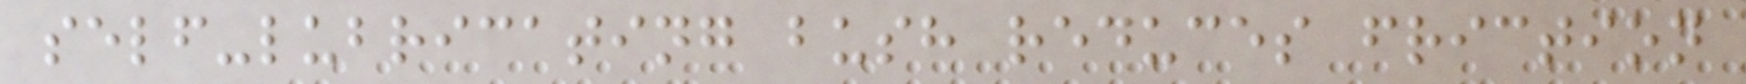self-lubricating bush reduces friction
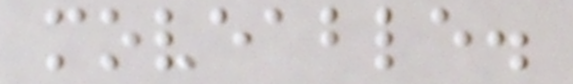moveable.
